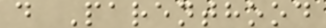d Parenthood
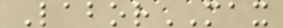LaborMAX
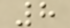8
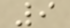9
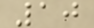10
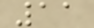11
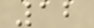12
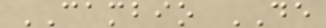CAMBIO DE
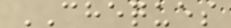CHEQUES
